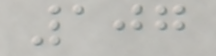107
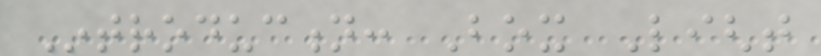Introduction: Box Light
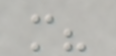more?
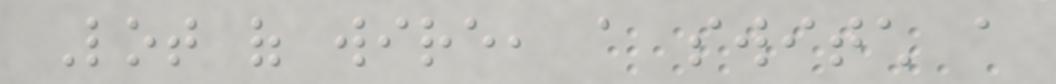Lot of wire, a switch a
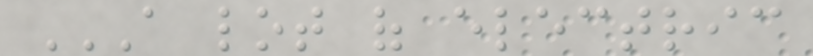A LOT OF ELECTRIC
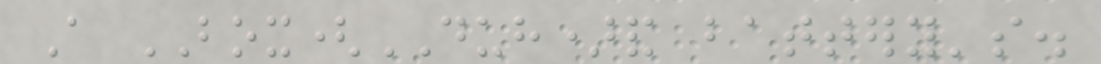A BOX(DUH)and battery's.
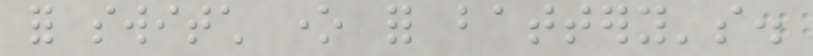for switch one for battery's.
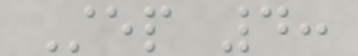Step 4:
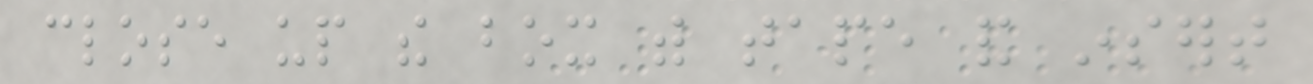close up the box with tape and insert
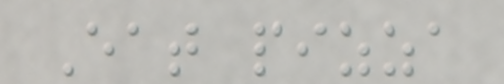Eat pizza
